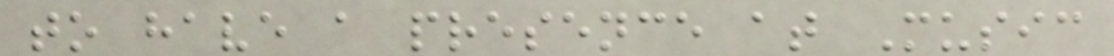to have a presence at Music
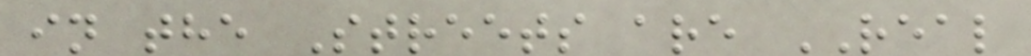in the Streets are REAL
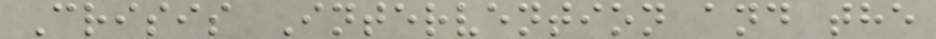Crisis Intervention and the
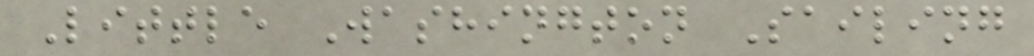Little Washington Sailing
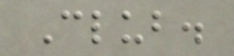Club.
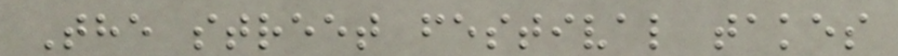The street festival takes
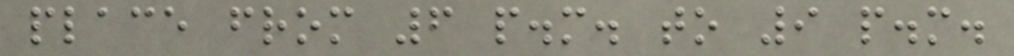place from 6 p.m. to 9 p.m.
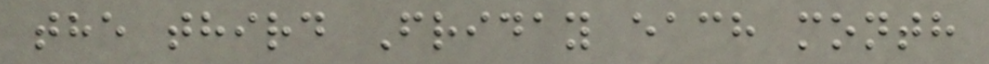the third Friday each month
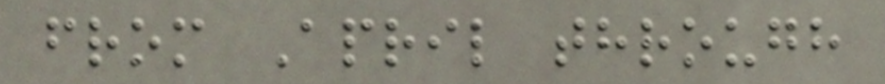from April through
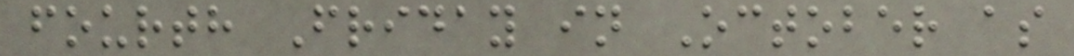fourth Friday in October as
